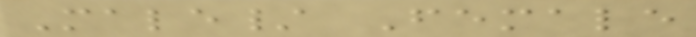Male/ Female
